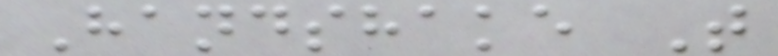Handshake T
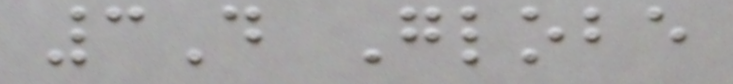3D Globe
